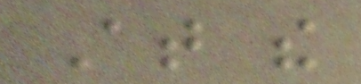At the
